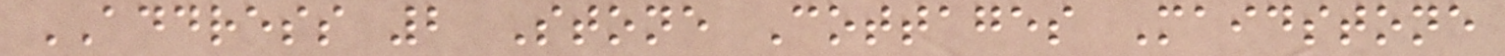ADDRESS 2 Stone Cottages Maidstone
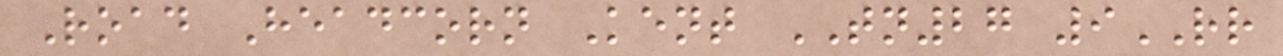Road Headcorn Kent TN27 9RR
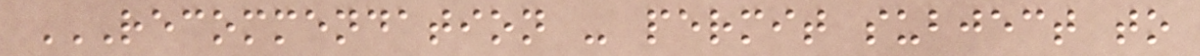RECOMMENDATION - PERMIT SUBJECT TO
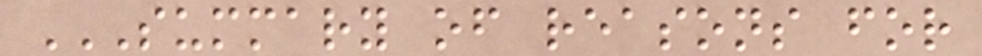SUMMARY OF REASONS FOR
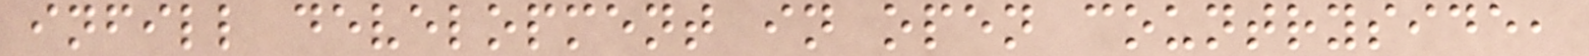infill development in open countryside,
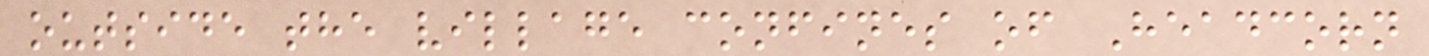outside the village confines of Headcorn
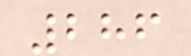286
